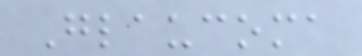Glaucoma
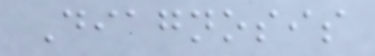Diagnosis
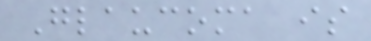Glaucoma is
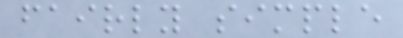fairly simple
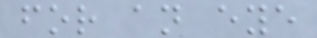for an eye
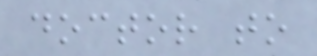doctor to
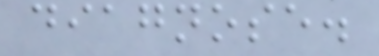diagnose.
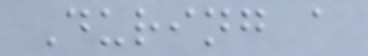During a
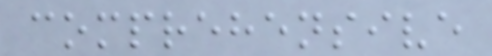comprehensive
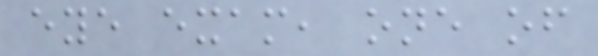eye exam, one of
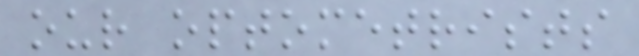our optometrists
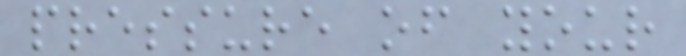pressure of your
